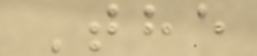The
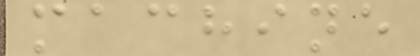machine
